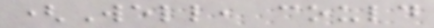(Well, could
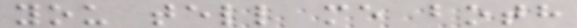you tell me both
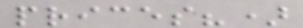prices?)
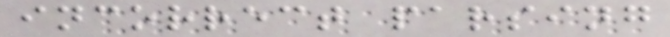incorrect parsing
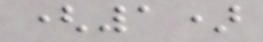(1)
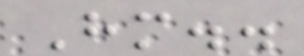Hm..
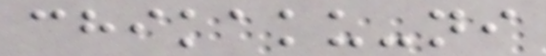chikaku-ni
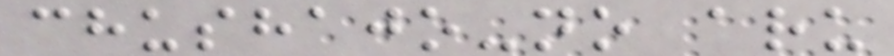chushajo-no aru
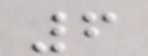6
